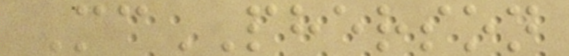McPHERSON
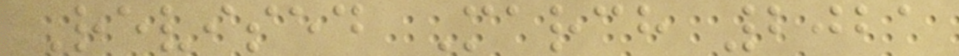Revised March 2021
